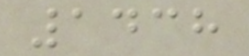1438
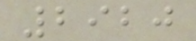2920
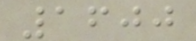1600
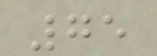75
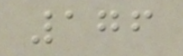176
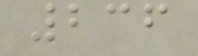236
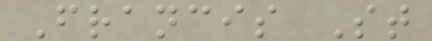Francis St
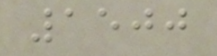1500
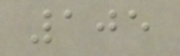105
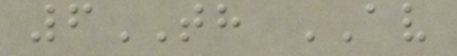6TH AV
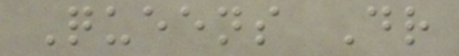Queens Dr
